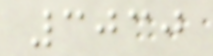3030
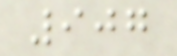907
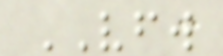VFW
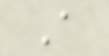A
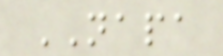NAPA
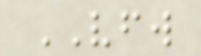VFW
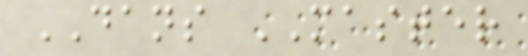DANS MASTER
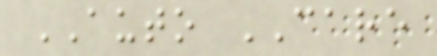AUTO CARE
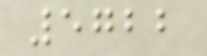5722
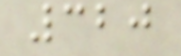320
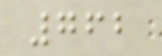762
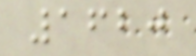1620
